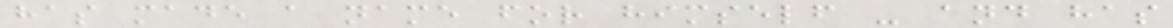has made a name for himself - and has
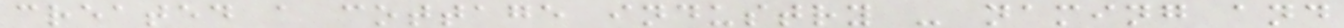created a cottage industry - naming and
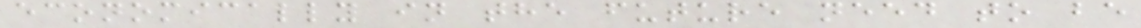economically in the future need to be
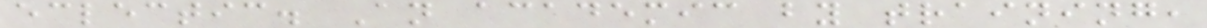eclectic. An academic by training,
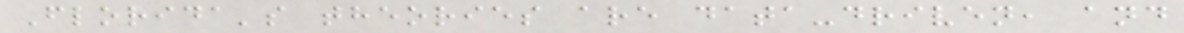Florida's theories are data-driven, and
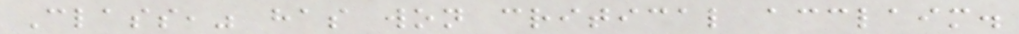Class," has won critical acclaim.
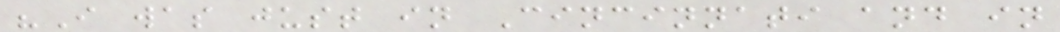"I was just in Cincinnati and in
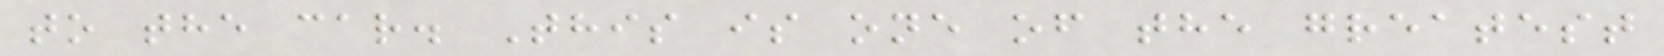to the car. This is one of the greatest
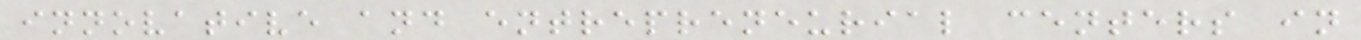innovative and entrepreneurial centers in
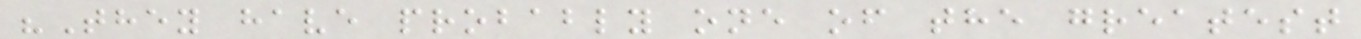"They have probably one of the greatest
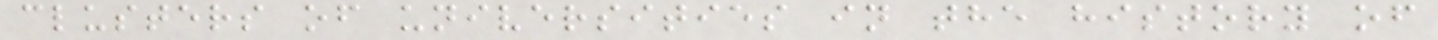clusters of universities in the history of
